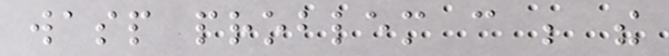wasp problem can be the
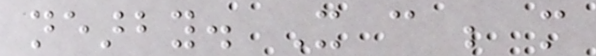nearby. It can be more
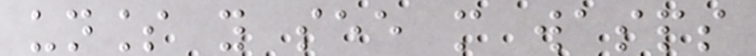unless you see more wasps
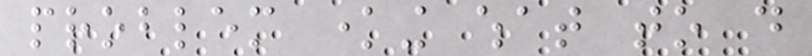problem knowing what to do
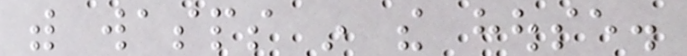with wasps in the house.
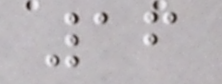16
